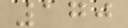170
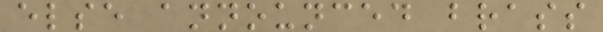else announced brass
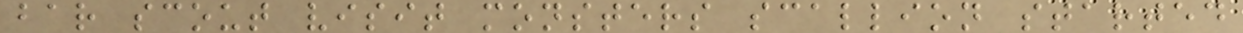bar scout visit monsters scallion started
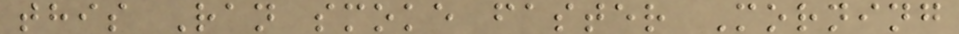this Ran smoke faster Morning
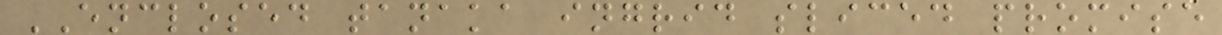ENCLOSED tanaka ingrid sliced promise
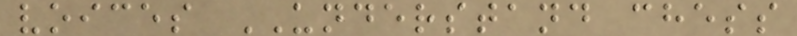voices UNDERSTAND chess
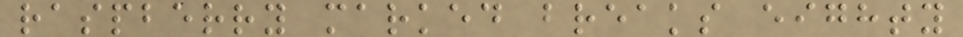raspberry marked breaks eighty
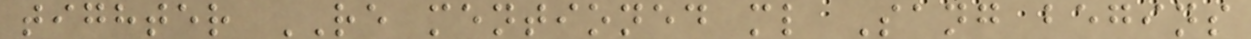tighter RE mentioned ml Sang begins
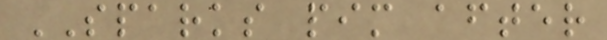SPARKS pim after
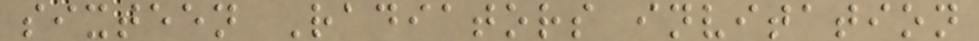sixteen Radiators invitation
